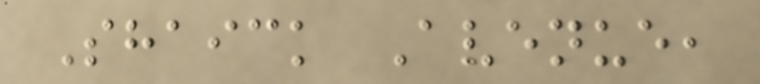Shaick Avenue,
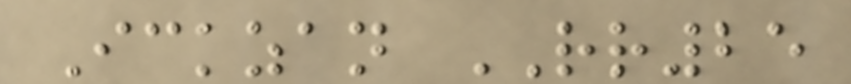Ickzan RR25
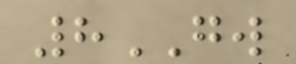8GW
